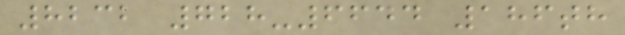8232 728-6644 186th
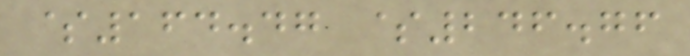$164.47 $246.76
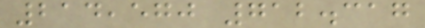214,570 712.317
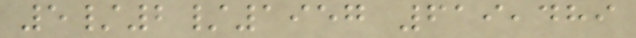5/2/1957 619,489
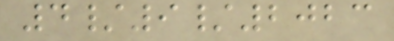4/9/2023
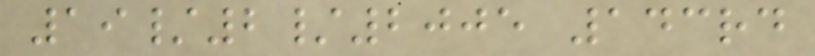19/2/2005 143rd
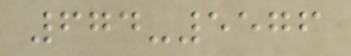674-5576
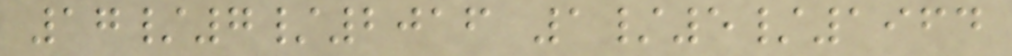17/7/2016 1/5/1964
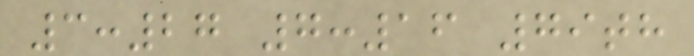3:27 7:16 79th
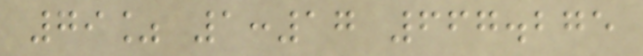79% 1:17 667.275
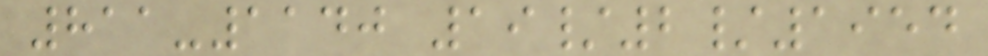811-1140 19/2/1954
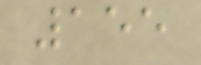155
